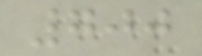700
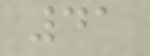41
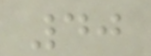40
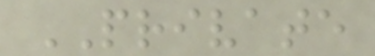PRIVATE
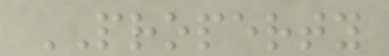PROPERTY
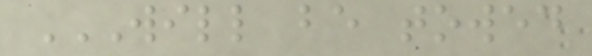WILL BE TOWED
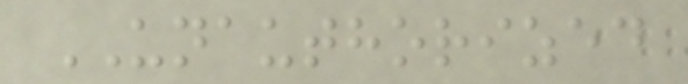UNAUTHORIZED
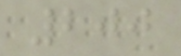200
